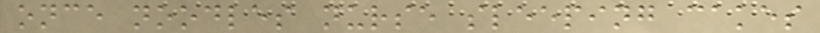once noodles nurse sleeping cakes
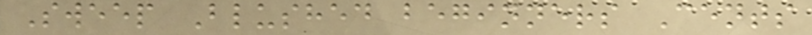Sweep Blushed beginners Cents
